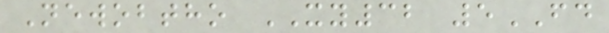Newobtho XY32 5FD
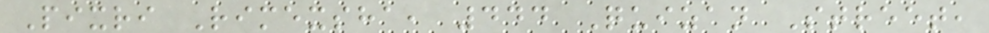Pixri Rimexsha, 444 Quizan Street,
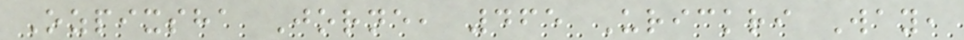Ozpixsha Jorne, 465 Urickri Way,
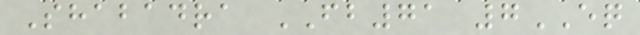Shabadra FB71 7EQ
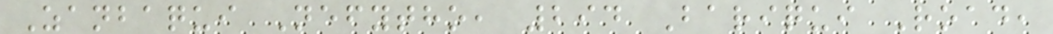Zanbaqui Nefytho, 294 Bariqui Road,
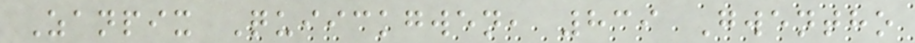Zanpix Quiickgwen, 839 Gwentho
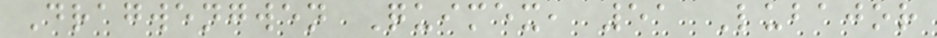Dragwengwen Quimex, 51 Lubajor
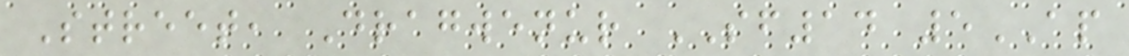Street, Dragwenur SF14 5AP
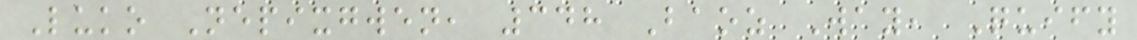Luko Nepixgwen, 348 Baoz Way, Quify
